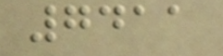7411
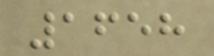1658
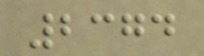2374
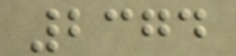2374
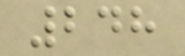248
